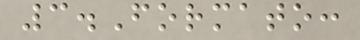3.Formato:
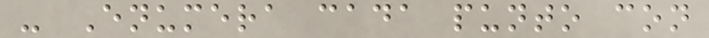- Enumera cada punto con
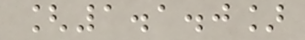[1.1.0]
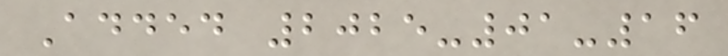Added 2025-01-16
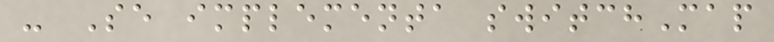- Se implementa switchMap
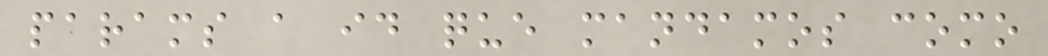params a id que mandamos como
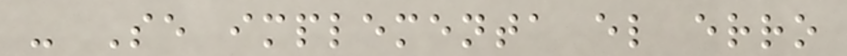- Se implementa el erro
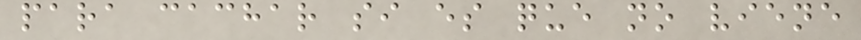para cachar si es que no viene
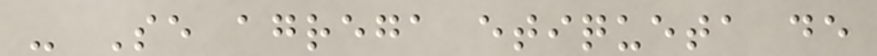- Se agrega etiqueta de
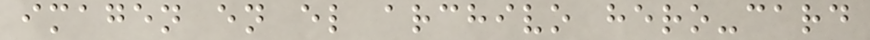imagen en el archivo hero-card
